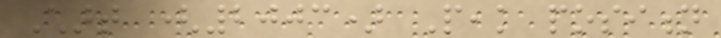Chart (2003) Peak position
